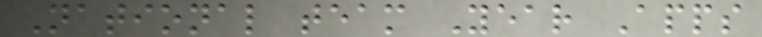National team Year Apps
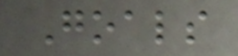Goals
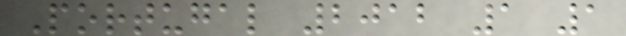Portugal 2012 1 1
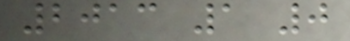2013 1 0
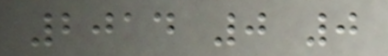2014 0 0
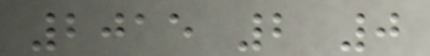2015 2 0
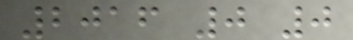2016 0 0
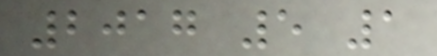2017 5 1
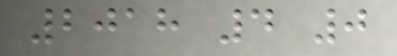2018 4 0
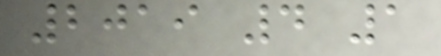2019 4 1
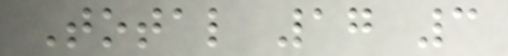Total 17 3
